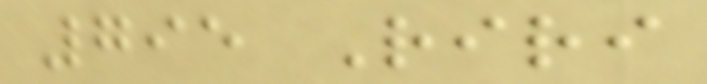795 Riri
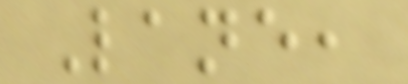Lane,
